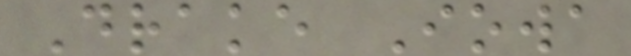Drake Iowa
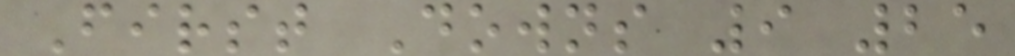First Downs 9 25
